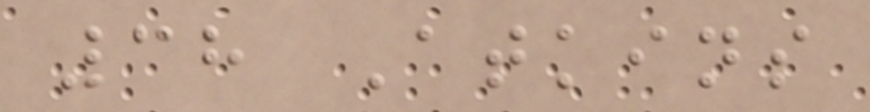38 Atkins
